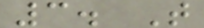3. T
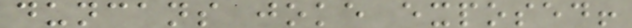duncans joke exposed!
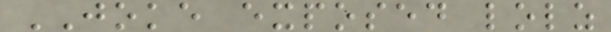JOKE exposed lolz
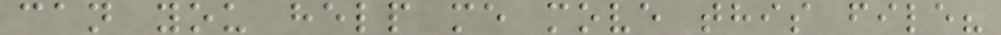can you help me move this file?
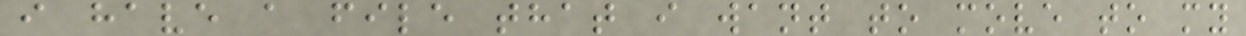i have a file that i want to move to my
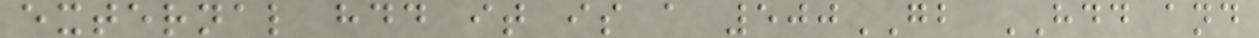external hdd it is a 500GB HDD and
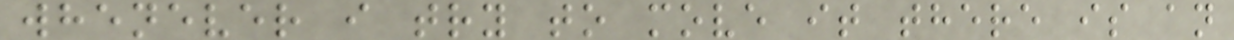whenever i try to move it there is an
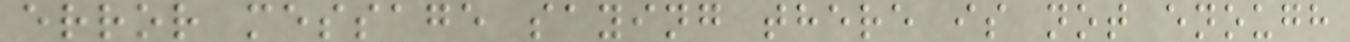error message saying there is not enough
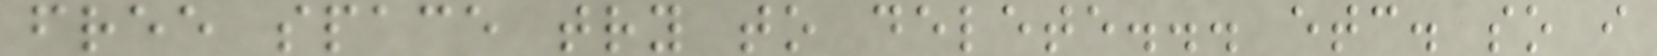free space try to delete... etc. so i
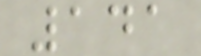141
